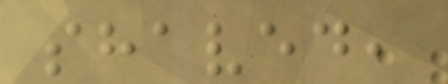shaved,
